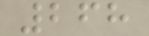268
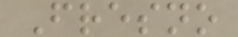Fresno
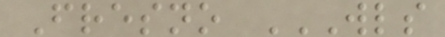Fresno WLS
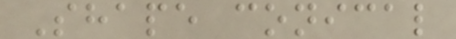Shape conical
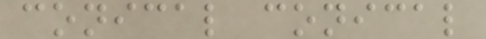conical conical
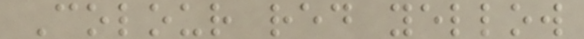Colour red yellow
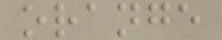orange
